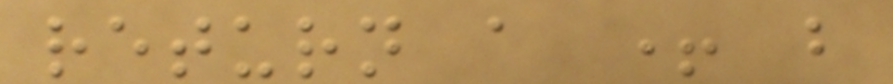return a + b
